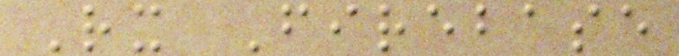Rx Firebase
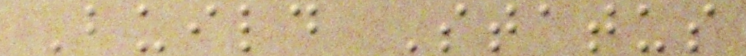Build Status
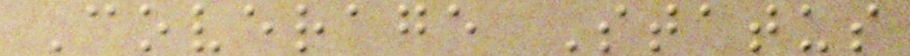Coverage Status
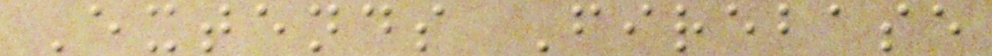Extends Firebase
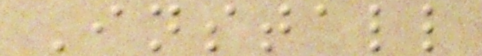Install
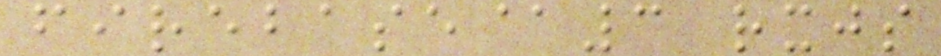firebase@3 rxjs
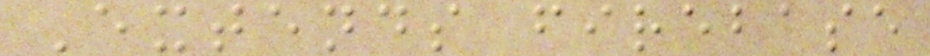Extends firebase
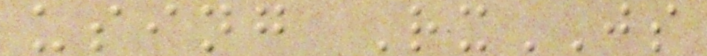using RxJS
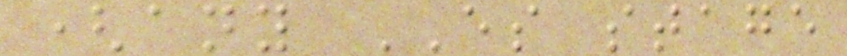(any ES stage
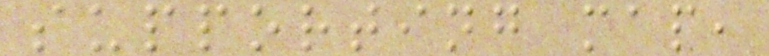supporting map,
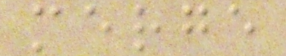merge
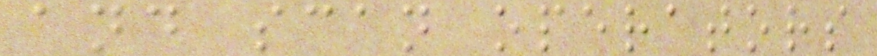and scan operators
